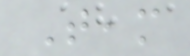Team
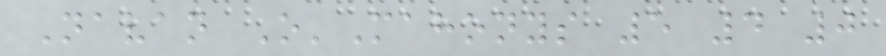Navan O'Mahonys 5 4 0
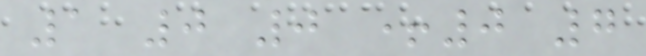1 0 0 +0 7
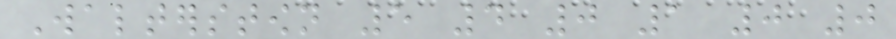Walterstown 5 4 0 1 0 0
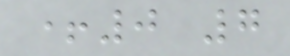+0 7
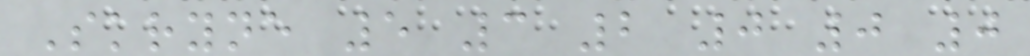Skryne 5 3 2 0 0 0
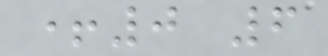+0 6
